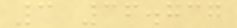3 36.737
